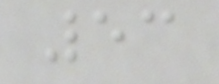53
